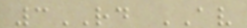3RD AV
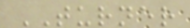TURNER
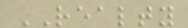REALTY
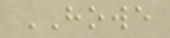HOWE
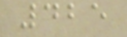425
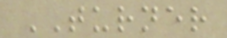TURNER
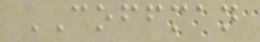COFFMAN
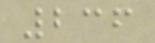236
